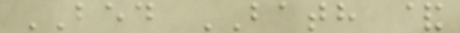BED BATH &
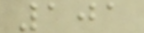101
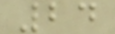24
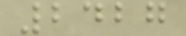2427
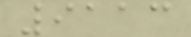9113
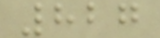827
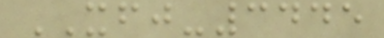XFJ-3445
